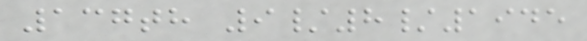137th 9/8/1945
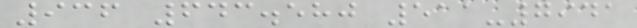936 643.580 511-7941
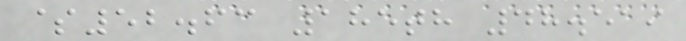$52.63 185th 48.519
